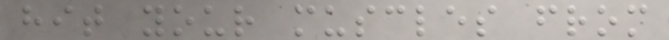hit your muscles from
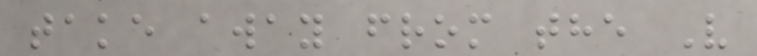take away from the V
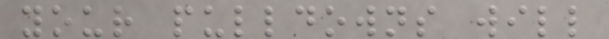your pulldowns will
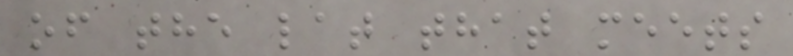of the lat that meets
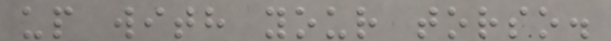up with your torso.
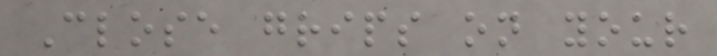Close grips on your
